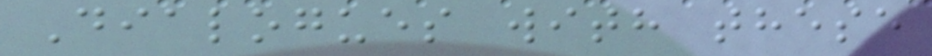Dialogues with these
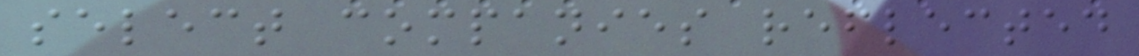select companies reflected
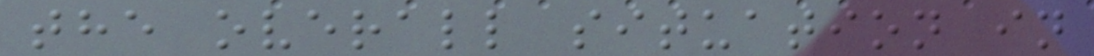the overall situation in
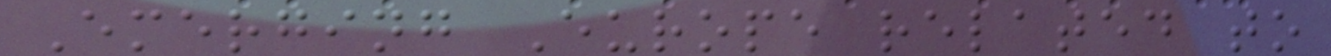Emerging Europe related to
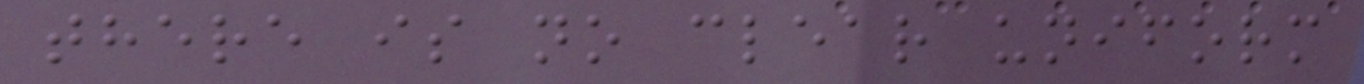there is no clear uniform
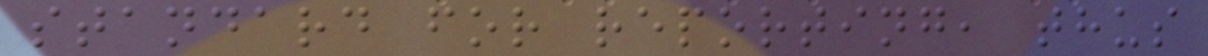standard for reporting, thus
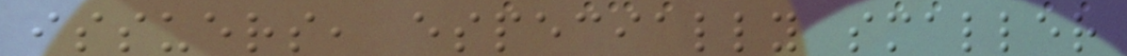issuers, especially smaller
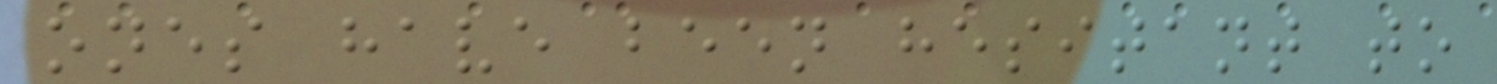ones have been hesitant to
